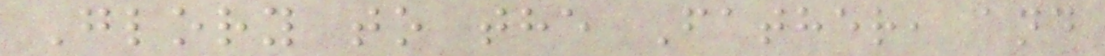Glory to the Father, and
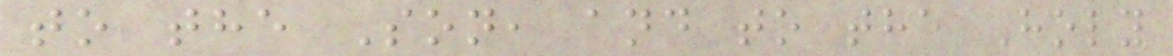to the Son, and to the Holy
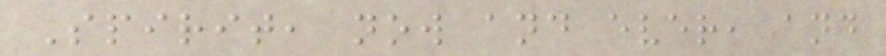Spirit, now and ever, and
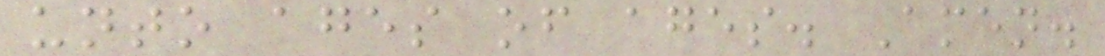unto ages of ages. Amen.
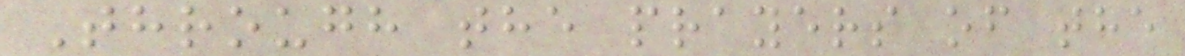Through the prayers of the
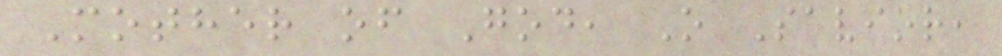Mother of God, O Savior,
